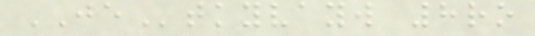JEtkyvayw 8ro
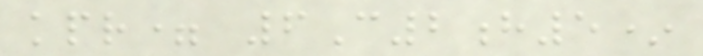kpr= 6C2h5*
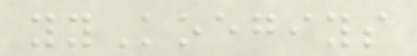yyKoegiys
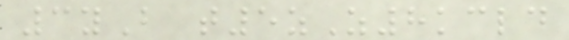3yB t5zZ8kcld
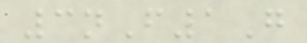3nF1G
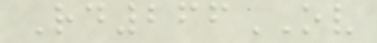Rd266OV
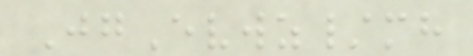JgEvwz/mh
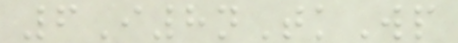6I8nTkWp
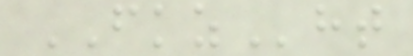FKZht
